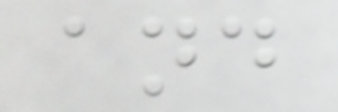and
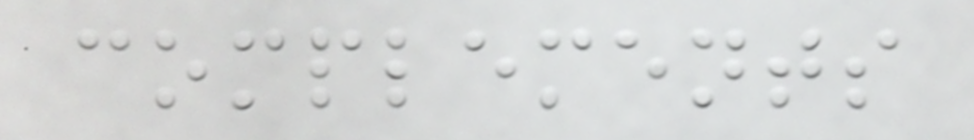complements
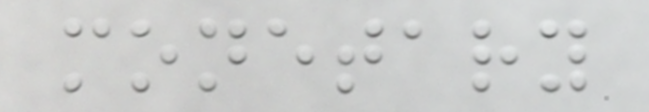monetary
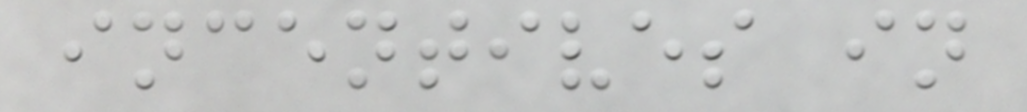incentives in
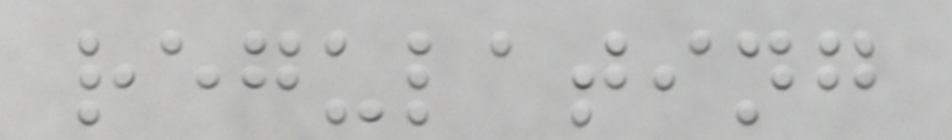regulating
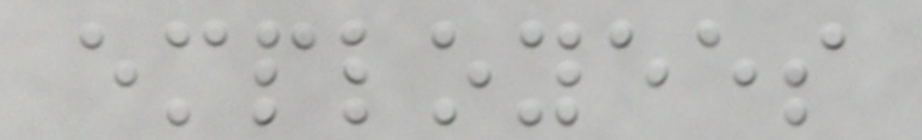employees
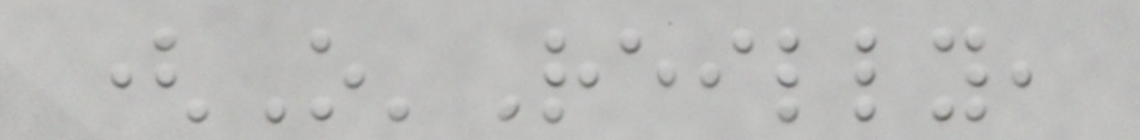(O'Reilly,
